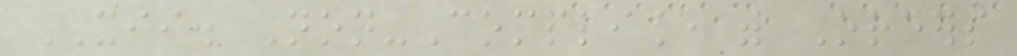XII. Non-Compliance with Orders
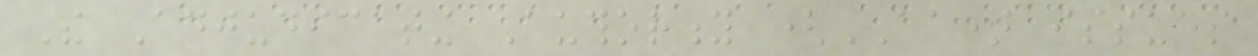The Adjudicating Authority (AA) issues
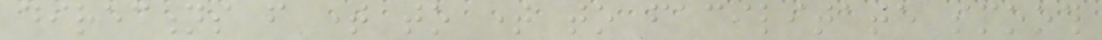directions from time to time to facilitate smooth
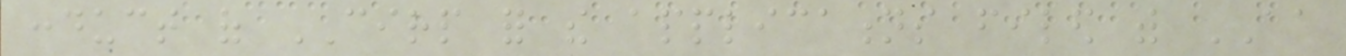conduct of CIRP for the applications filed with AA
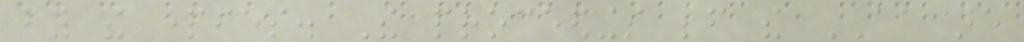by the parties. The proceedings before the AA are
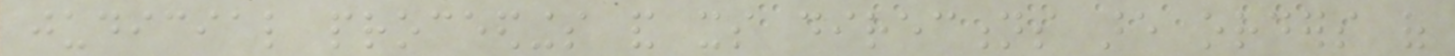judicial proceedings and its directions are orders of
